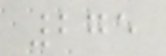275
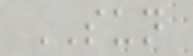SUN
